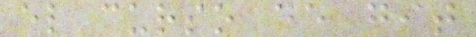el curso de git
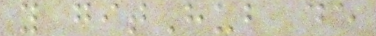y gitHub de
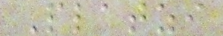Platzi
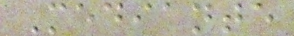Mediante
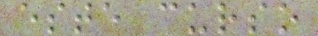este curso
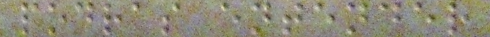podras entender
